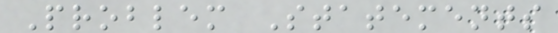Problem Statements
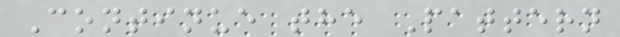Continue the Pattern
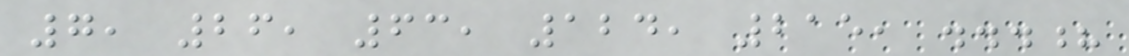7, 26, 63, 124, 215, ...?
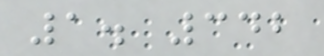1. 342
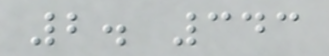2. 343
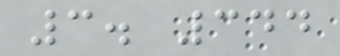3. 344
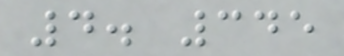4. 345
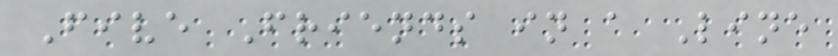Five Friends in a Line
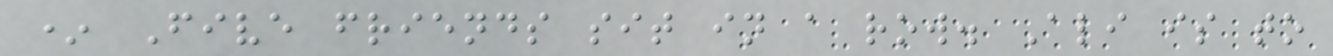* Five friends sit in a row. Ali is to
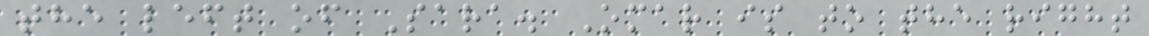the left of Sara. Omar is to the right
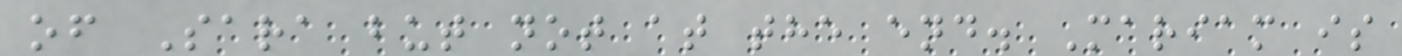of Sara but not at the end. Mariam is
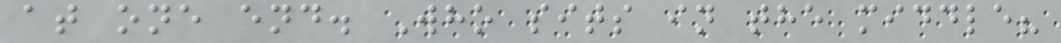at one end. Who sits in the middle?
